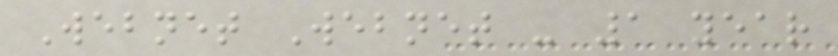Webnet Webnet - 1 year
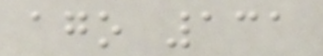ago 131
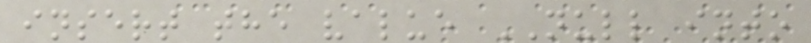insert the value NULL into
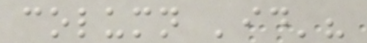column 'id'?
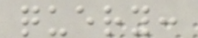query:
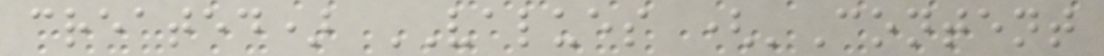created) VALUES ('Content
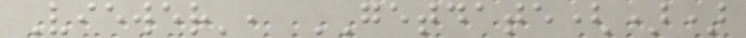Viewer', GETDATE())
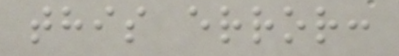this error:
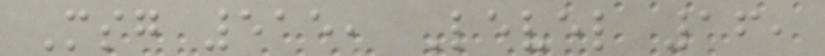Msg 515, Level 16,
